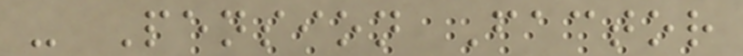- Pension Factor
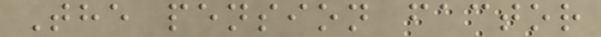The pension factor
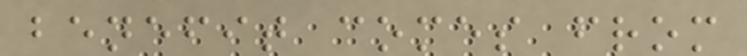benefit comes from
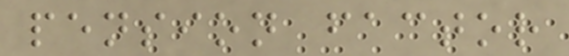pension factor
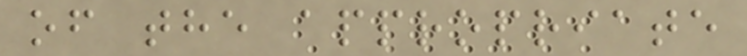of the appropriate
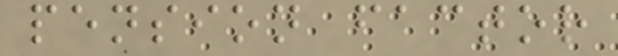pension factor
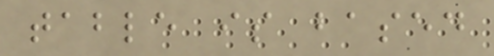table is based
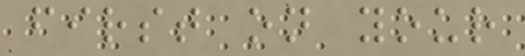first on your
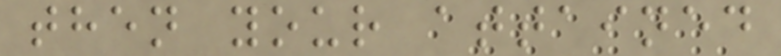then your attained
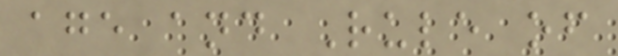age and Rule of
